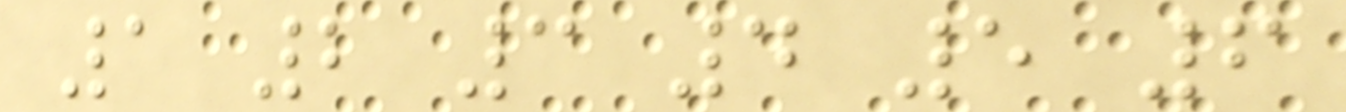1 2 3 4 5 6
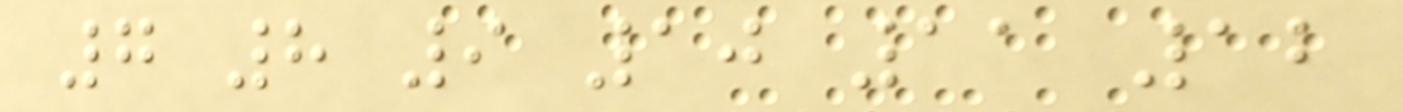7 8 9 10 11 12
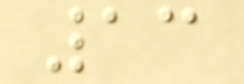13
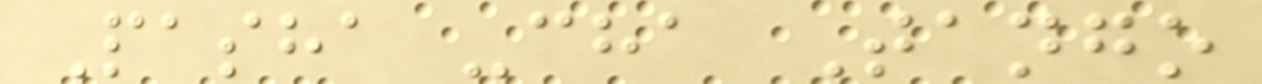Pasha -cha Tango
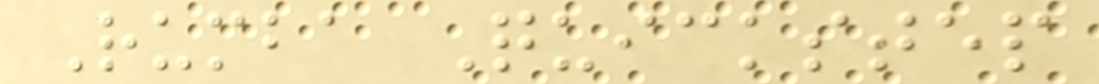Rumba Quickstep
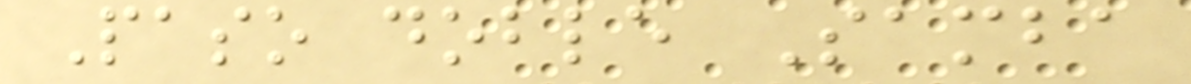Paso doble Samba
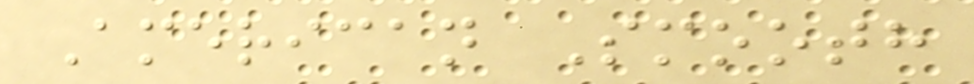American Smooth
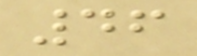46
